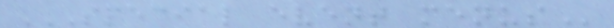SPECIAL EVENT MENUS
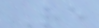Re
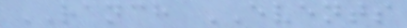RANCH EVENTS
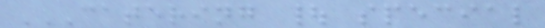CATERING | SPECIAL
